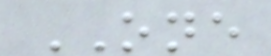ONE
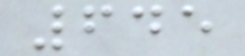645
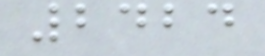2424
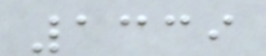1339
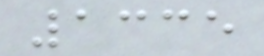1335
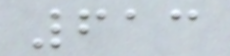613
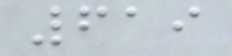619
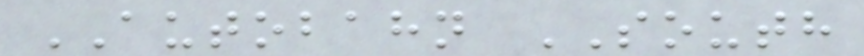AUTOBAHN SOUTH
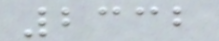2332
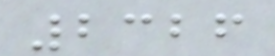2326
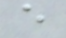e
